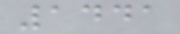1441
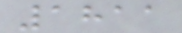1811
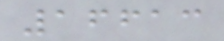16613
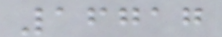16717
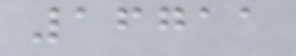16711
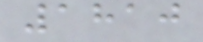1810
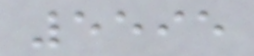5595
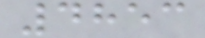4853
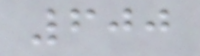600
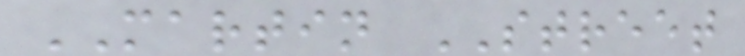MARTIN STREET
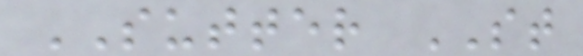SUTTER ST
